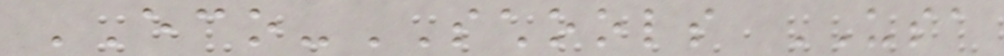ECO-SCHOOLS USA
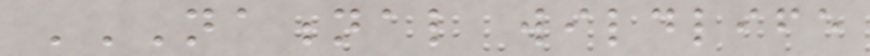NATIONAL WILDLIFE
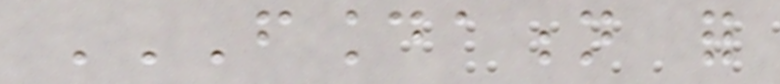FOUNDATION FOR
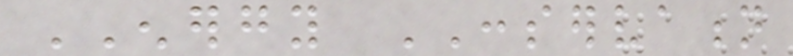ENERGY CONSERVATION
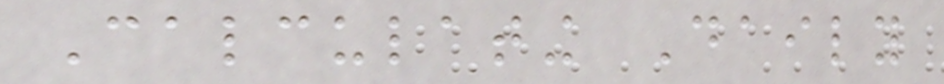Calculating Daily
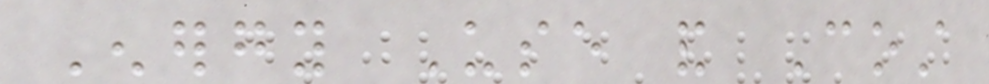Energy Use and Cost
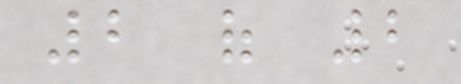2 of 2
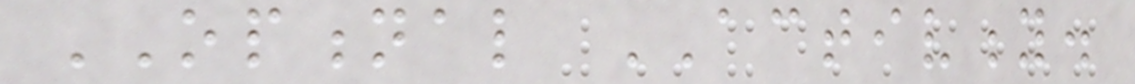OPTIONAL ACTIVITY.
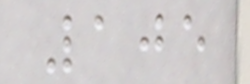105
